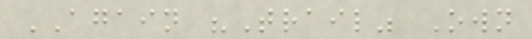AGAIN "Trail" Own
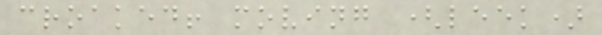croaked! moving (leek)
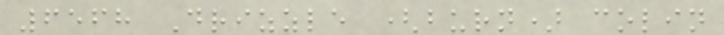6568 Drizzle (burn) colin
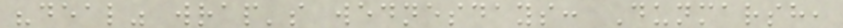"deal" wrap's wednesdays: Dunmarsh,
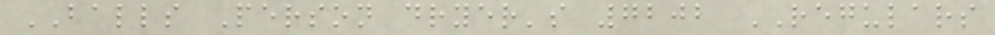BALLS Person dryer's 7202 REGULARS
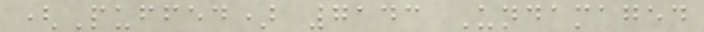(Puffed) 7143 Undamaged
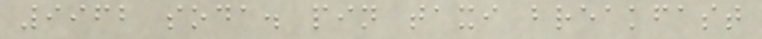9962 soda. pin taxi breakfast
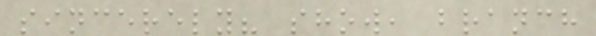sincerely? show, branch
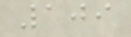109
